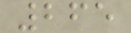265
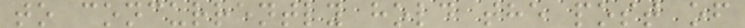to concurrently hold the post of
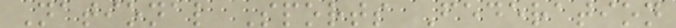National Sports Federation
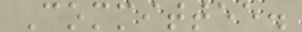Committee.
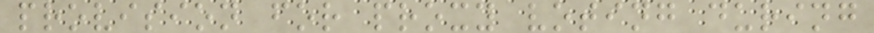provision for proxy voting during
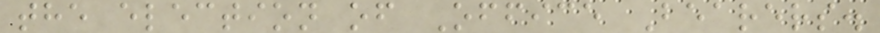the election of Office Bearers.
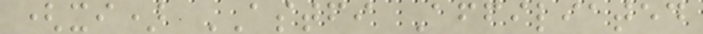(xi) ASTFI Affiliated
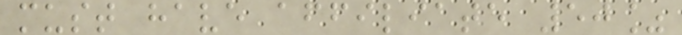must have affiliate 50%
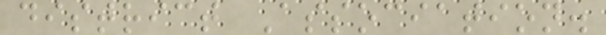district Association.
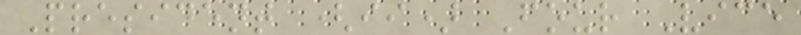President (ii) Four Vice
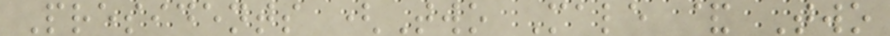Presidents (Two Male & Two
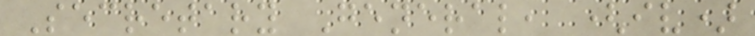Secretary General, (iv)
